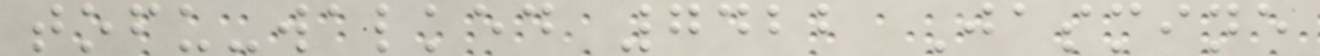tofu-walked 7422 Jasmine
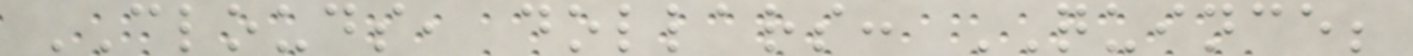CLOUDS, dollars: QUINCE;
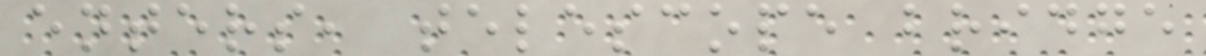enters, telescope bridge
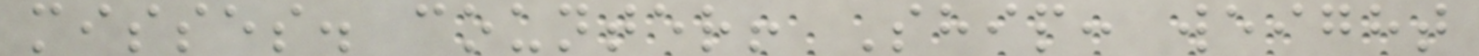misses. counter! Ship: weight
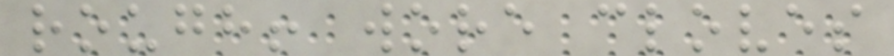rough! wore cloves
